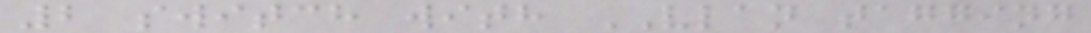2 switch with VLAN tagging
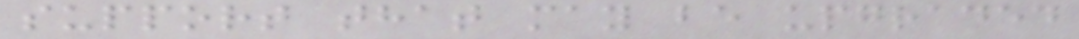support that may be upgraded
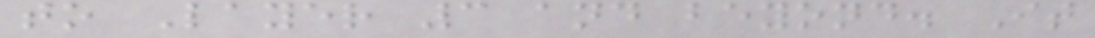to Layer 3 and beyond. It
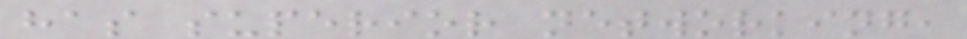has superior networking,
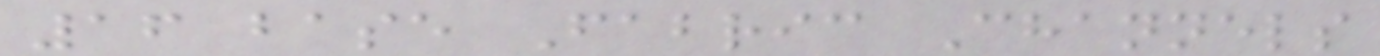16 base Fabric Channels
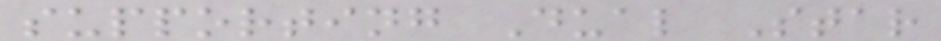supporting Dual Star
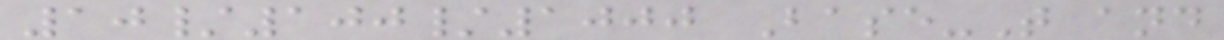10/100/1000 Base-T and
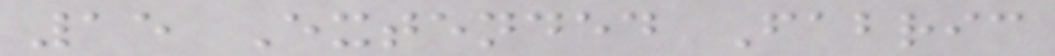15 Extended Fabric
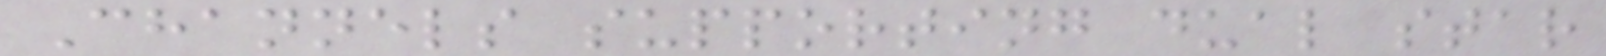Channels supporting dual star
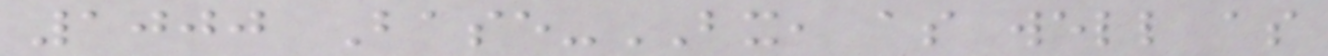1000 Base-BX, as well as
